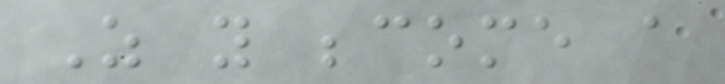As you become a
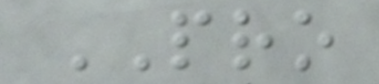PRO
